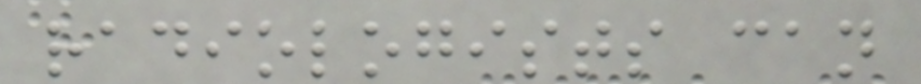radiologists can
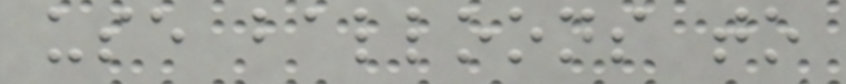use balloons to
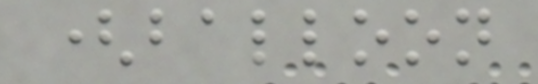(balloon
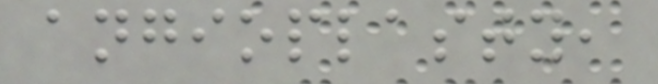angioplasty,
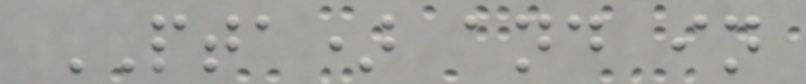PTA) and in
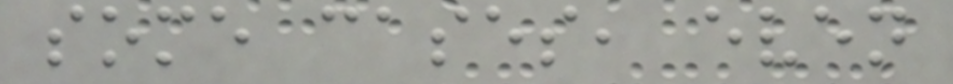some cases, even
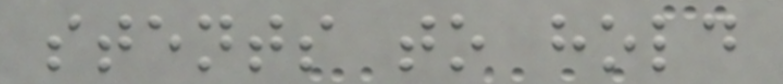stents to hold
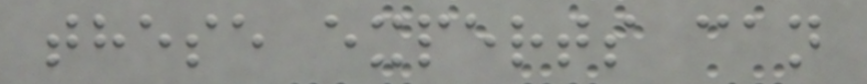these experts can
